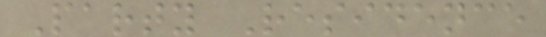Party Residence
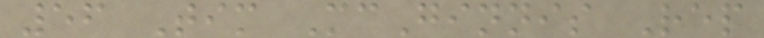56 Tim McGinnis Rep
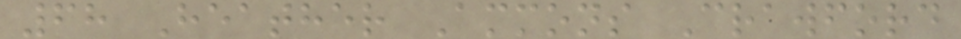68 Heather Ammons Crawford
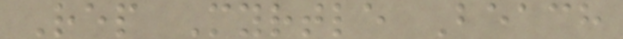Rep Myrtle Beach
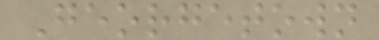Georgetown
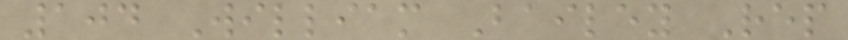104 William Bailey Rep
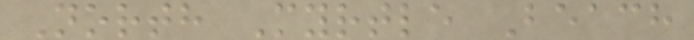North Myrtle Beach
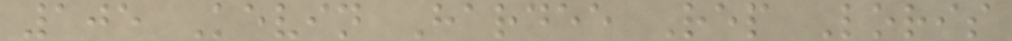105 Kevin Hardee Rep Loris
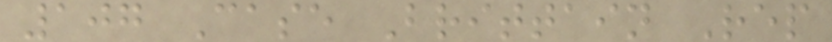107 Case Brittain Rep
